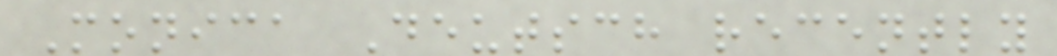Monica Deutsch recently
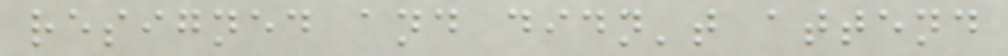resigned and didn't attend
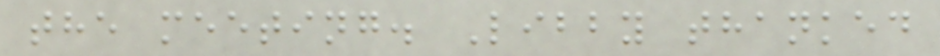the meeting. Libby thanked
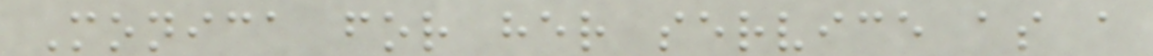Monica for her service as a
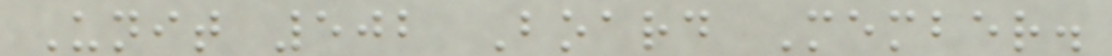Unit 502 Board Member.
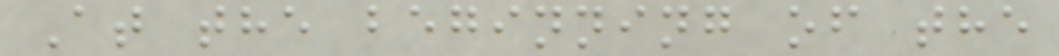At the beginning of the
